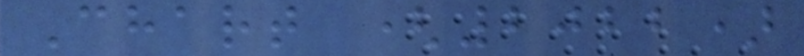Chart (2022)
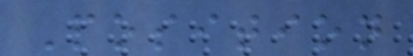Position
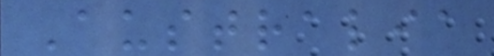Australia
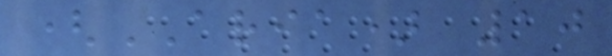(ARIA) 10
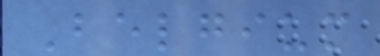Belgium
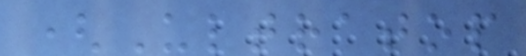(Ultratop
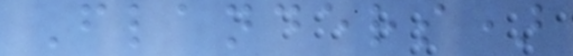Flanders)
